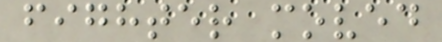fighter moved
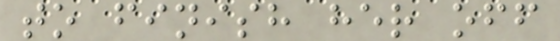to finish her off
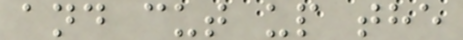and cut up the
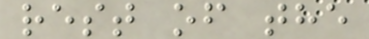rest of the
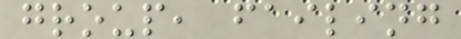group, failing
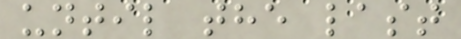until the last
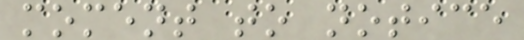moment to notice
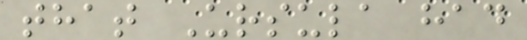that Ursula had
